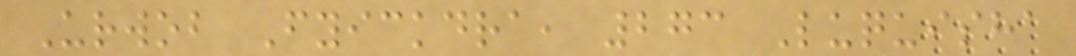Urwob Fyickdra, 273 Luquisha
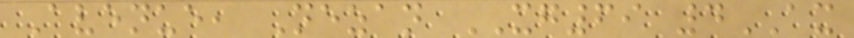Avenue, Nezan XG69 4AX
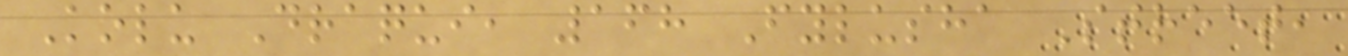Kolu Draqui, 168 Fylusha Street,
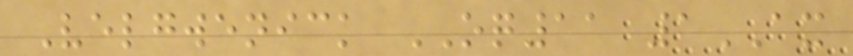Velgwenick OQ11 1AX
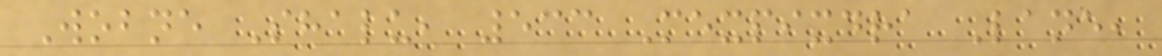Wobne Shalu, 533 Mexpixdra Lane,
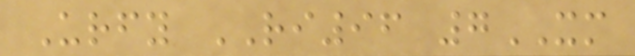Urfy RI96 7XM
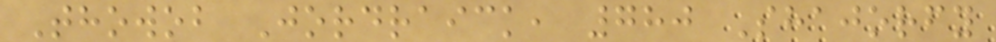Thowob Jordraick, 780 Shajorfy
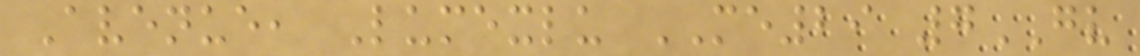Avenue, Lumexlu ME29 7GV
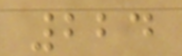224
